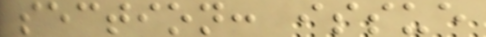section: issue
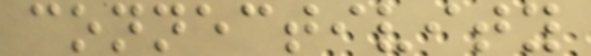connectivity
